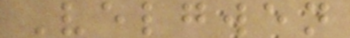Velgwen
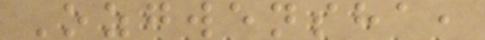Ozgwensha,
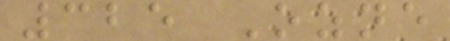325 Ozne
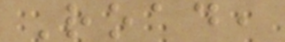Road,
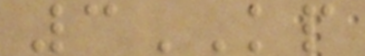3KP
